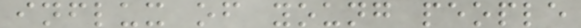influx of young people
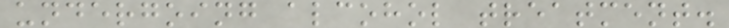undergoing alcohol treatment.
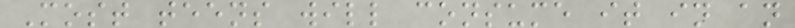Most teens will consume it in an
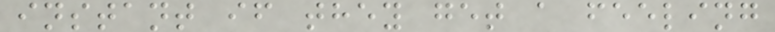instant if they get a feeling
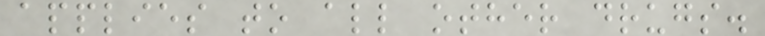applies to all other drugs.
